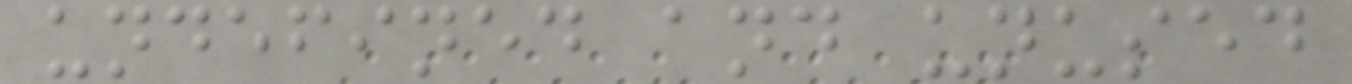undefined and unused
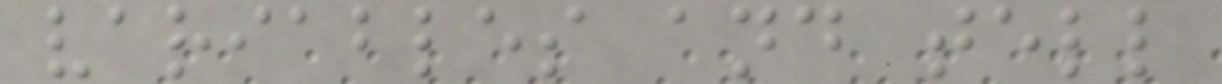variables and tell
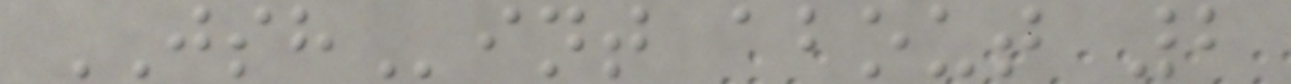JSHint about 2
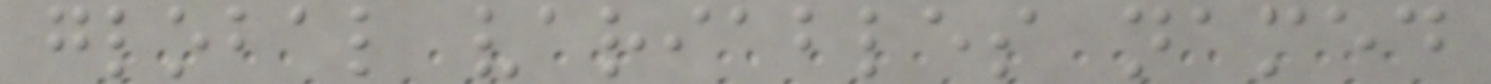global variables named
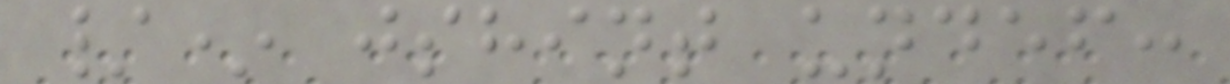/* jshint undef:
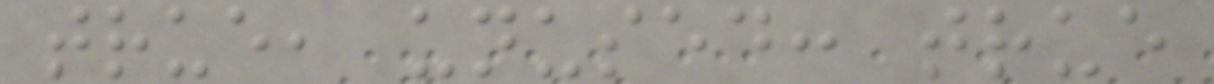true, unused: true
